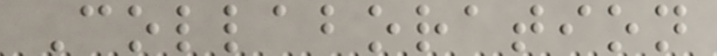Collaboration
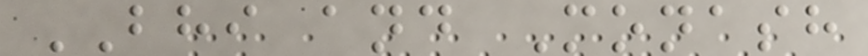BHI and Monash
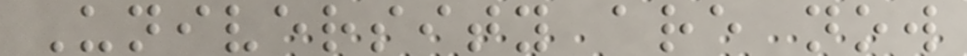University are now
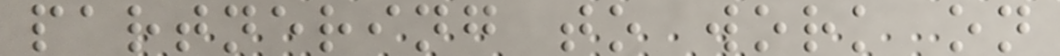partnering to work on
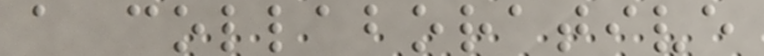a collaborative
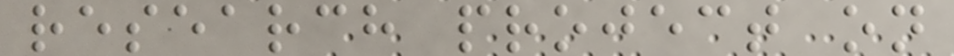research project on
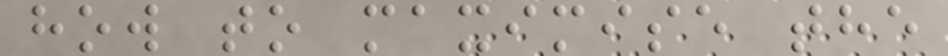how to maximise the
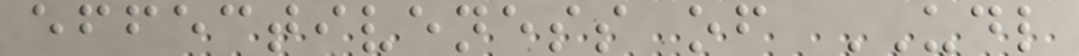effectiveness of UDL
